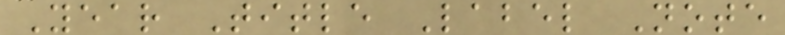Year Title Label Note
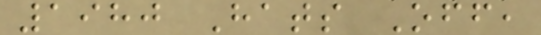1980 Hats Off,
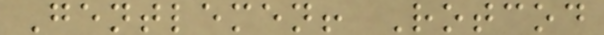Gentlemen! Rotcod
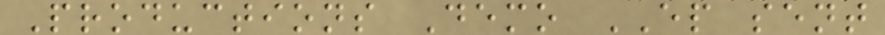Productions Demo EP sent
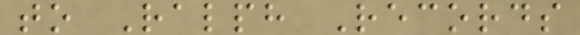to Ralph Records
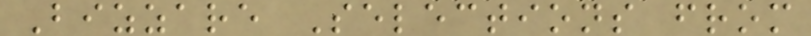Bizzare Selections from
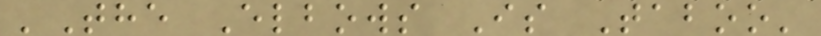'The Elbows Is Taboo'
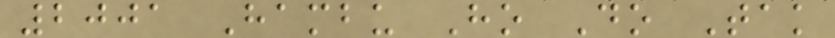2001 Hambu Ho Do Tak
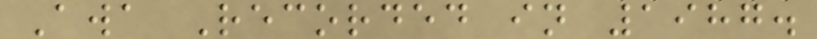Awa Recorded in 1987.
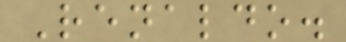Renaldo.
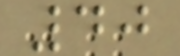40
